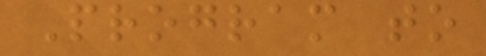Program to
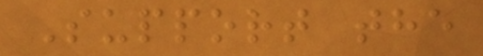Support the
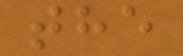the
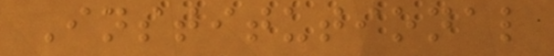Institutional
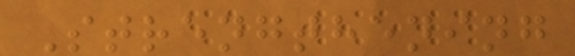Strengthening
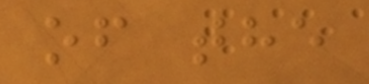of the
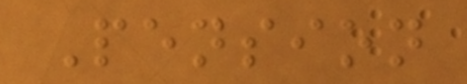Pension
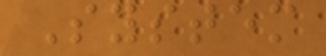System
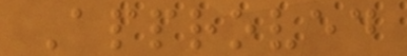Approved
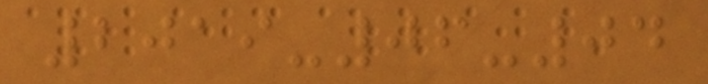2019-06-04
